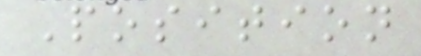Position
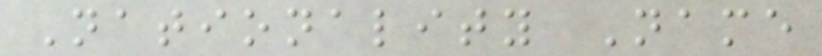Nationality Name
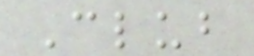Club
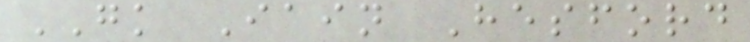GK Iain Hesford
